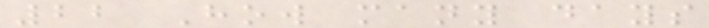22 How many days
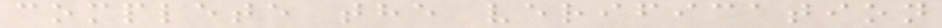complete the verification
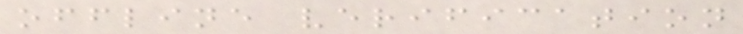offline verification
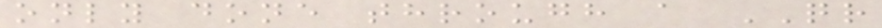only done through a QR
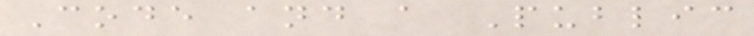Code and a Public
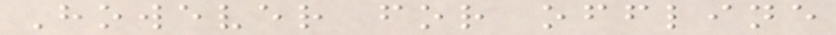However for offline
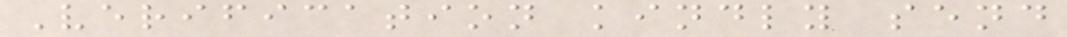Verification kindly send
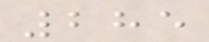285
